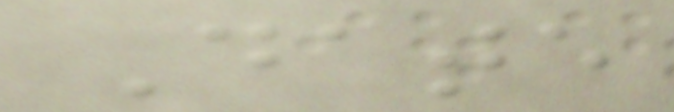Date
